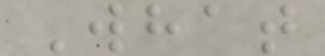What
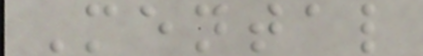Mental
